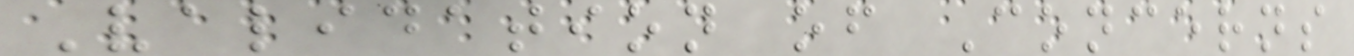Validation of Concerns
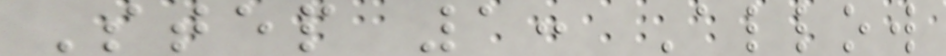Step 1: Allow
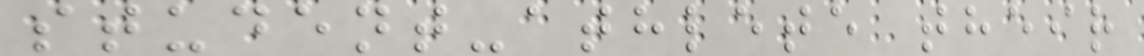student-athlete their
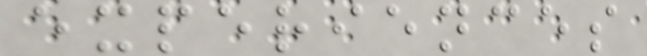experiences
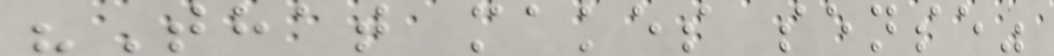"That makes sense"
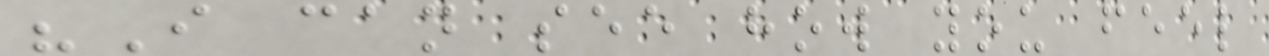"I can see how you feel
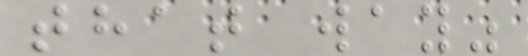that way"
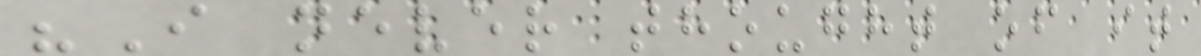"I never thought of it
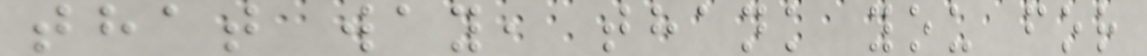that way, thank you for
